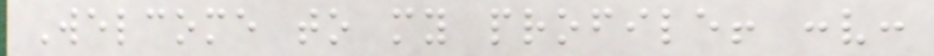Welcome to my profile! :v:
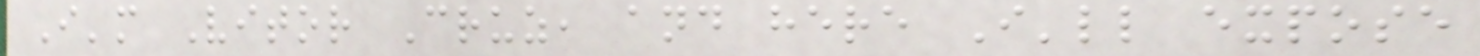I'm Vitor Cruz, and here I'll expose
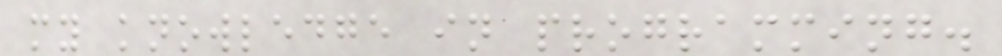my knowledge in programming.
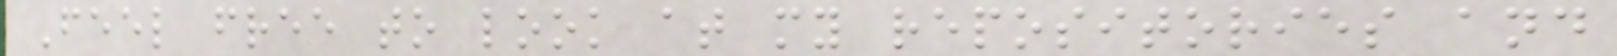Feel free to look at my repositories and
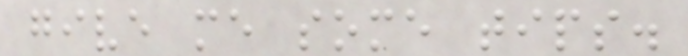give me some tips.
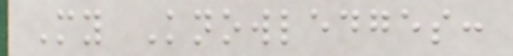My Knowledges:
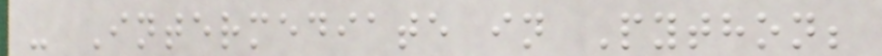- Intermediate in Python;
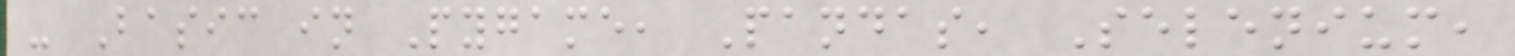- Basic in Pygame, Pandas, Selenium,
